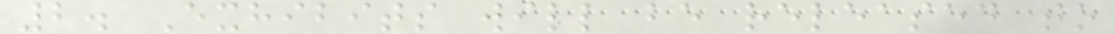2. Exhibits will be released to
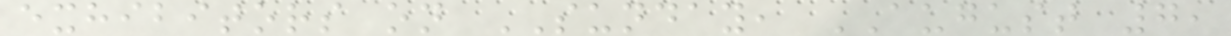exhibitors on SUNDAY, AUGUST 7,
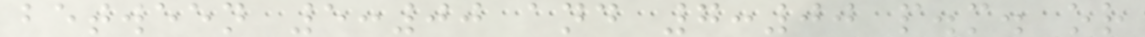between 5:00 and 7:00 p.m. or
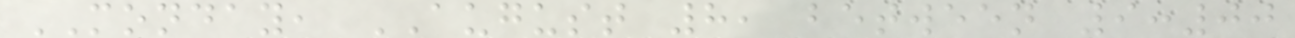MONDAY, AUGUST 8, between 9:00
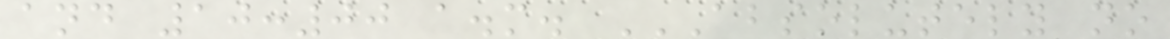and 10:00 a.m. ABSOLUTELY NO
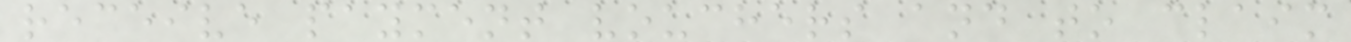receive payment vouchers and to claim
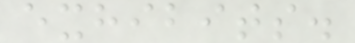exhibits.
